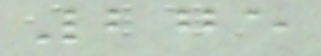275
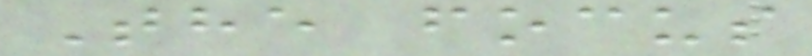The focus
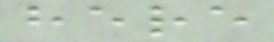here
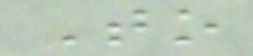To
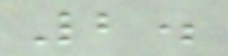2.
